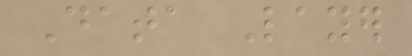Data Layer
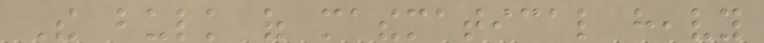The bulk of mathematical heavy
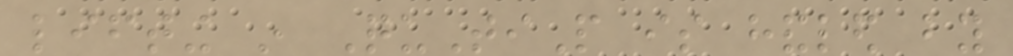lifting in QuTiP is handled by
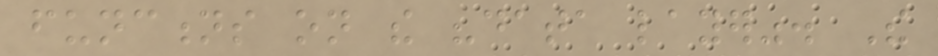functions on the "data layer". The
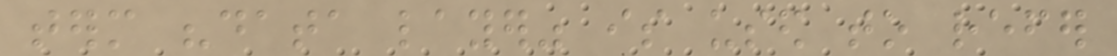term "data layer" is used to refer
